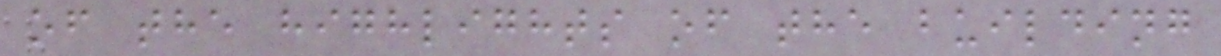of the highlights of the building
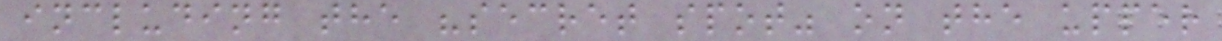including the "secret spot" on the upper
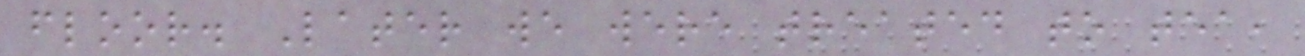floor. Later we were treated to tea,
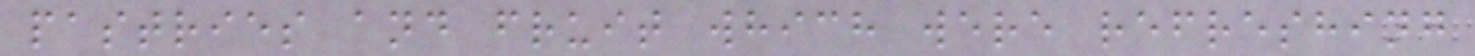pastries and fruit which were refreshing
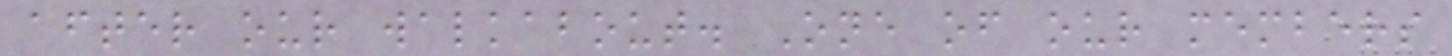after our walkabout. One of our members
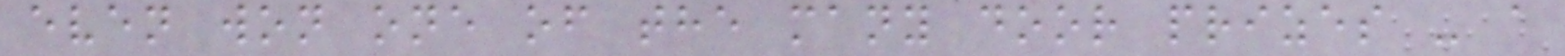even won one of the many door prizes - a
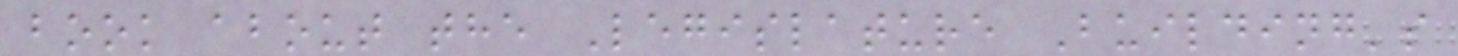book about the Legislature Building's
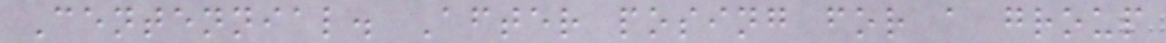Centennial. After posing for a group
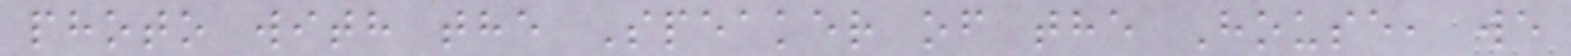photo with the Speaker of the House, we
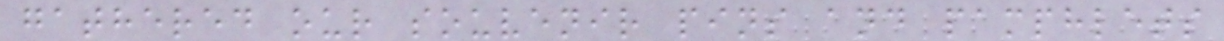gathered our souvenir pins and pamphlets
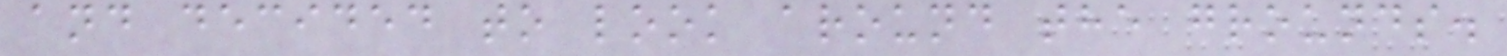and decided to look around the grounds.
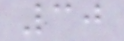30
